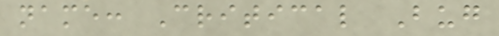name: Critical Bug
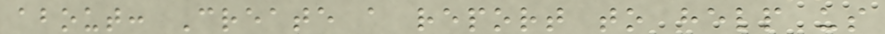about: Create a report to help us
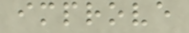improve
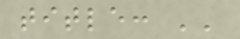title: ''
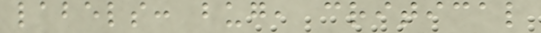labels: bug, critical
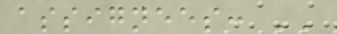assignees: ''
